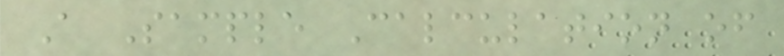A Sample Calculation of
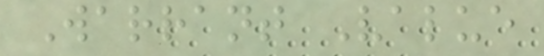Warrant Value
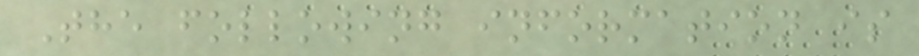The following information is
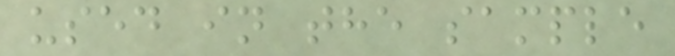used in the sample
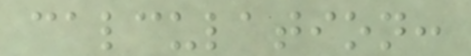calculation:
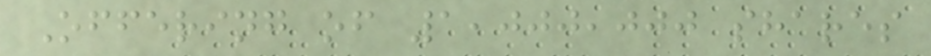Offering of 1,000,000 shares
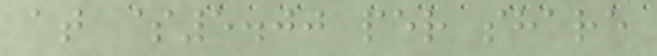at $5.00 per share
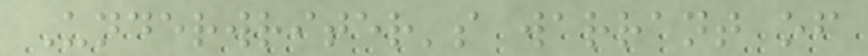Underwriter's warrant of
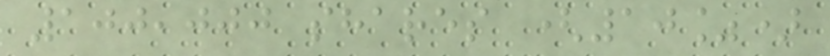100,000 shares (10%)
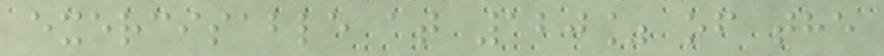exercisable at 120% of the
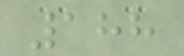188
